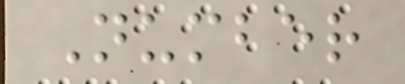Number
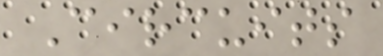Circuits
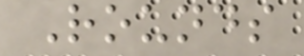Rounds
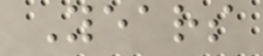Years
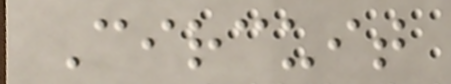Circuit
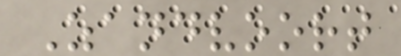Zandvoort
